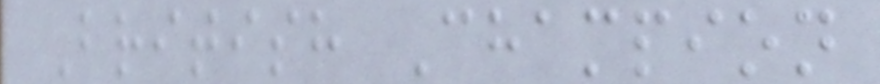British Champion
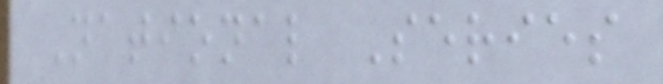National Series
